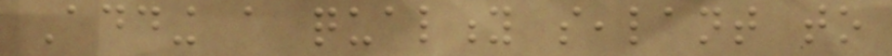Adding a quality sealant to
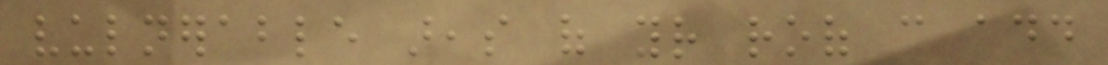vulnerable areas of your roof can add
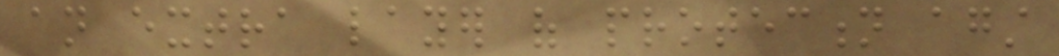an extra layer of protection against
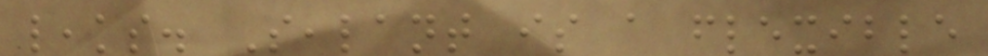leaks. Sealant is a flexible
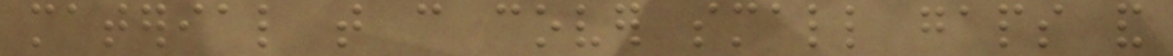material that can cover small gaps and
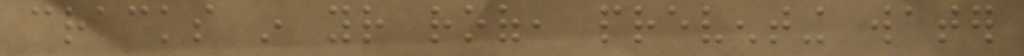cracks in your roof, preventing water
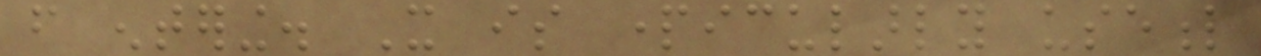from entering. It is particularly useful
